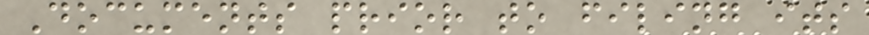Documents prior to filing its
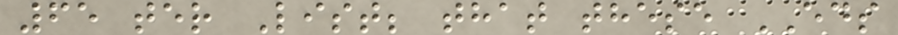65 ter List; that these EDS
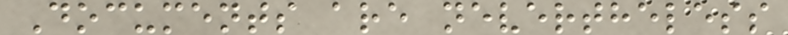Documents are nevertheless
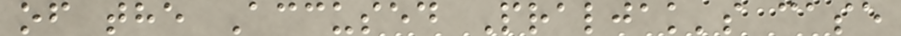of the Accused Praljak's case
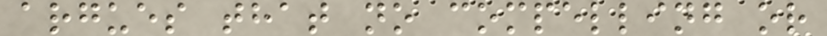argues that no compelling or
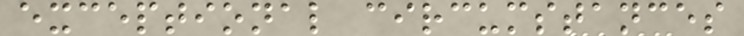exceptional circumstances
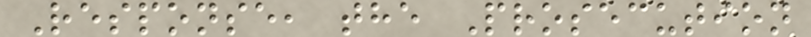Response, the Prosecution
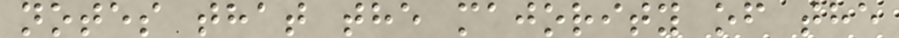notes that the majority of the
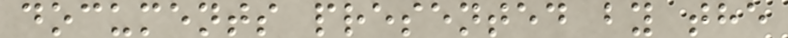documents presented by the
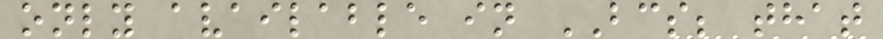only available in BCS; that
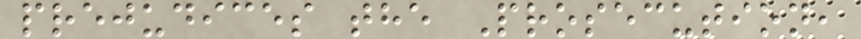prejudices the Prosecution,
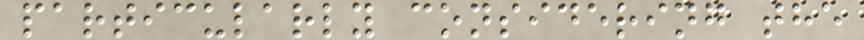particularly considering the
